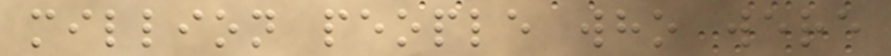million people who were
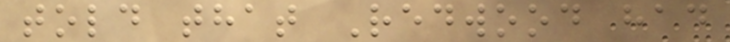told that Redwood had
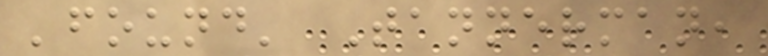'found' Tannerman,
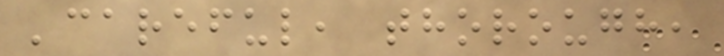'careful, thorough,
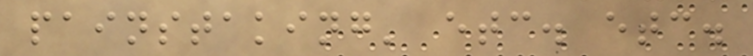painstaking' etc. etc.
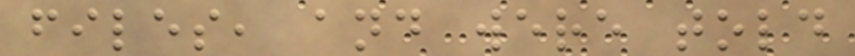files, and were told
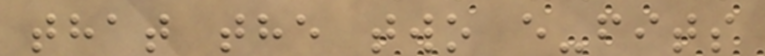that the two e-fits
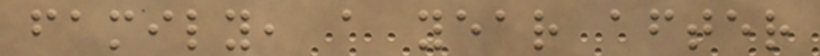family, a year after
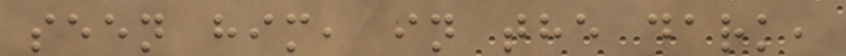seen him, in the dark,
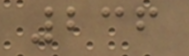236
